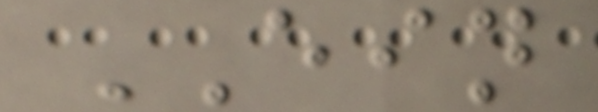EIN
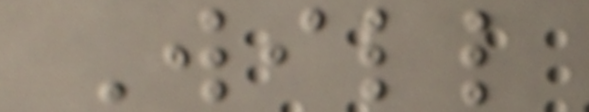Will
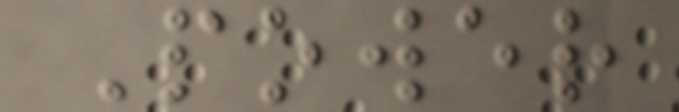Power
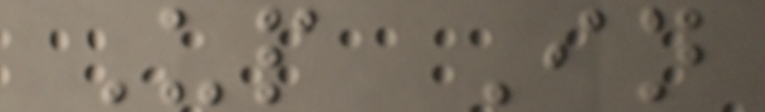Up In
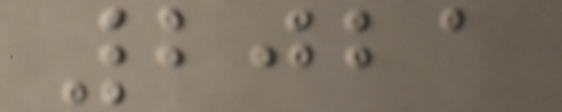2021
